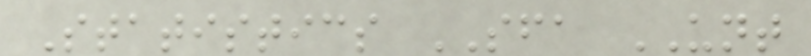Statistics SFA UNT
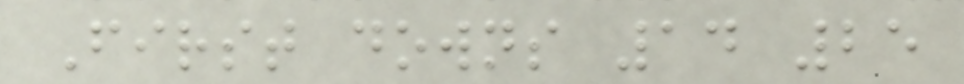First downs 14 25
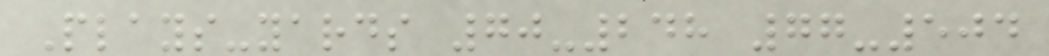Plays-yards 70-248 77-504
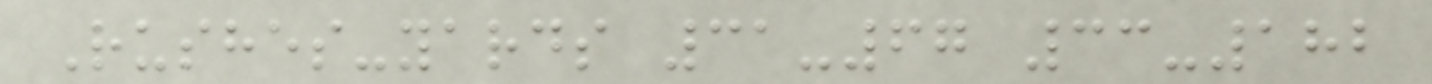Rushes-yards 31-67 33-182
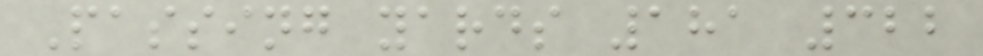Passing yards 181 322
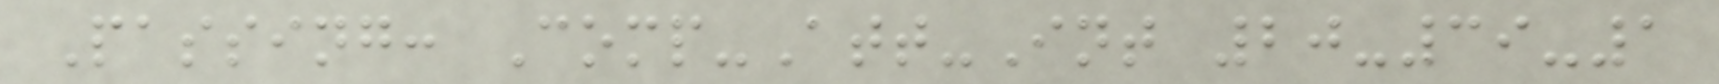Passing: Comp-Att-Int 20-39-1
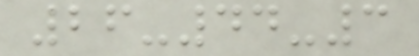26-44-3
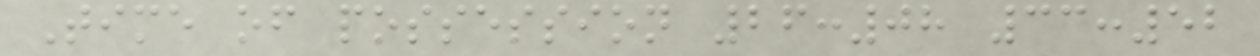Time of possession 26:08 33:52
